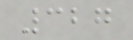327
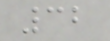32
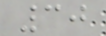30
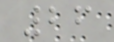26
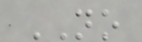NO
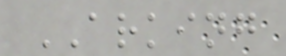ARKING
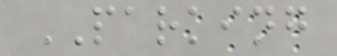PARKING
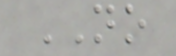NO
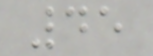45
